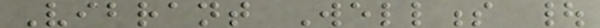Vibrant Wellness |
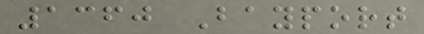1360 Bayport
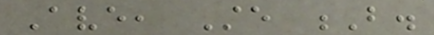Ave, Ste B.
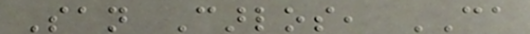San Carlos, CA
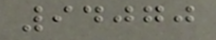94070
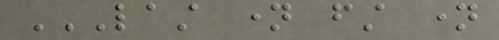LAST NAME FIRST NAME
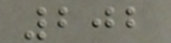202
